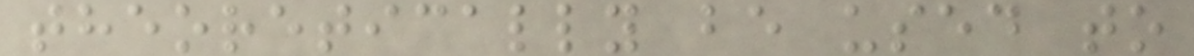theoretically be used to
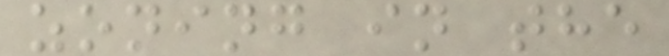zoning in the
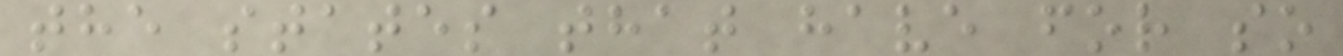the states that have for so
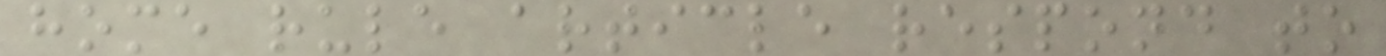home rule article respond to
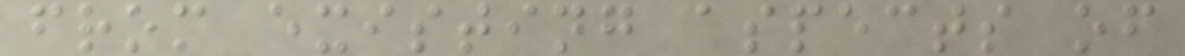from existing aspects of
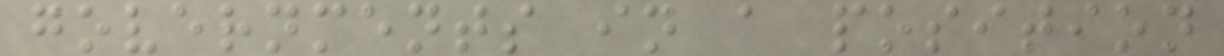governments in a position
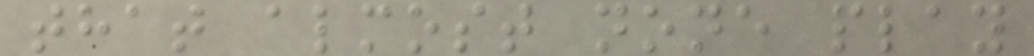that almost none play
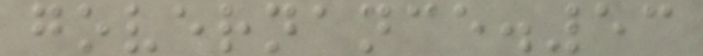governance.53
